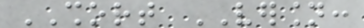SHORT VERSION:
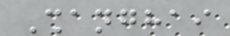Shanghai
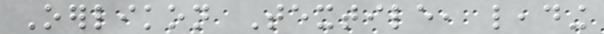Oerlikon Textile, leading
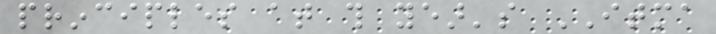principles at this year's ITMA
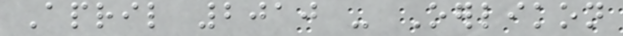April 2010 - Oerlikon
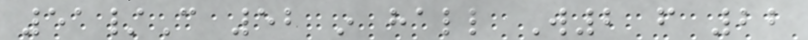51/C 52 in hall W2 from 22
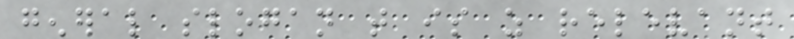general slogan that is as relevant
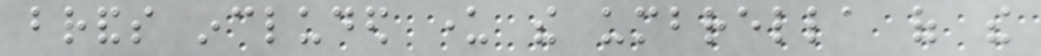brands included under the umbrella of the
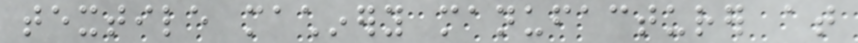textile machinery manufacturer at
